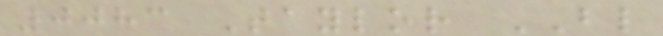0083 Taylor BL
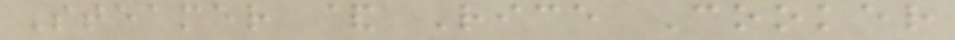Steamer & Rice Cooker
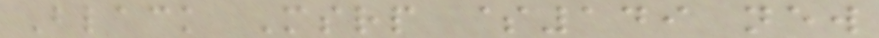Black Msrp $149 new
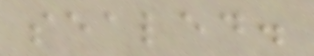sealed.
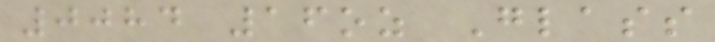0084 16oz Glass
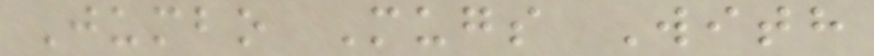Jumbo Mugs With
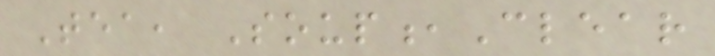Tea, Soup,Clear
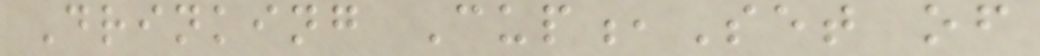Drinking Cup,Set of
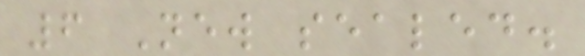6 New sealed.
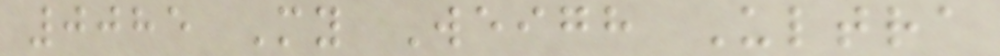0085 My Weigh Ultra
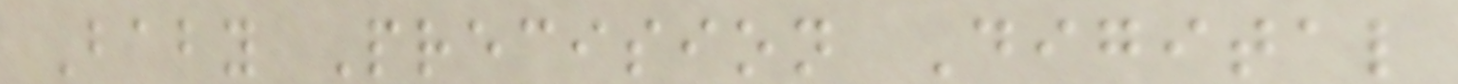Baby Precision Digital
